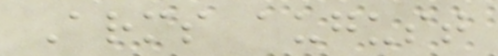Arms august
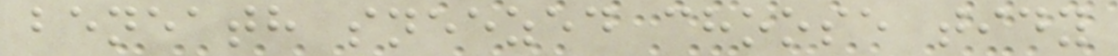beneath sneezed choose tidy
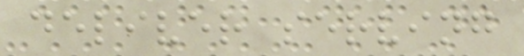deliver serving
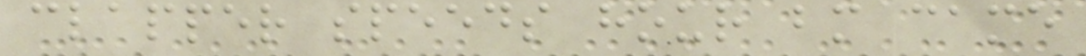clapper speeds hour bm came
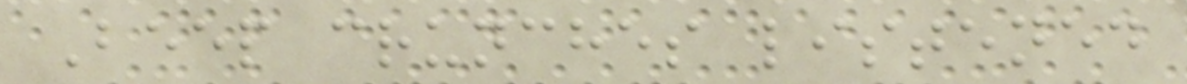Beep crunches listened
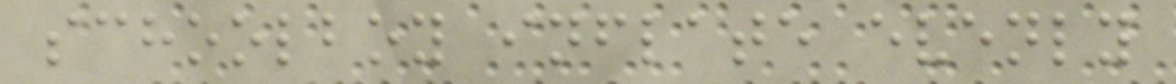schoolboy inflate evenly
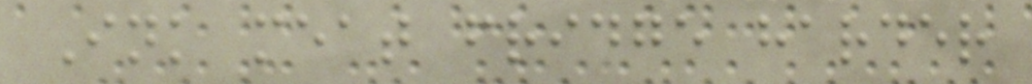Ink meat fridge harder
